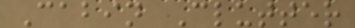Cabin Clutter
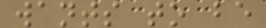wants to be
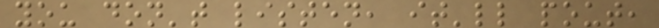you don't listen, it'll pout,
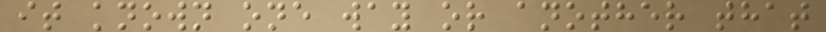it known one way or another that
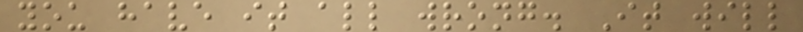you have it all wrong. It will
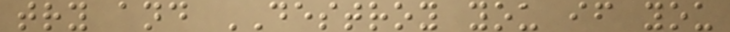try and DESTROY you if you
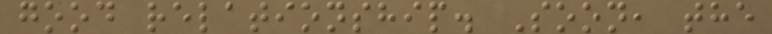good relationship. Soon, the
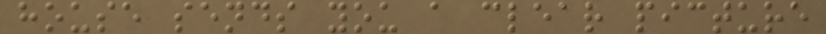house sends you a clear picture
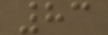83
